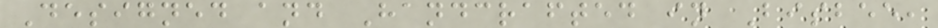Designed and Handcrafted in Bisbee,
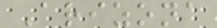Arizona
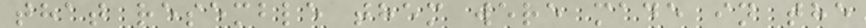that resemble them were made in the
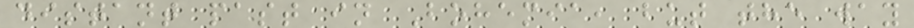distant past in Bohemia, but the way
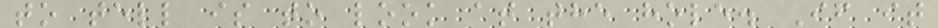to tell is to look at the hole. If it
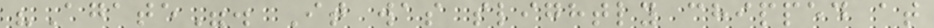"Agate". It was slightly chipped at
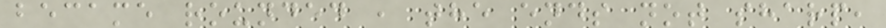became rounded , the ends not sharp,
